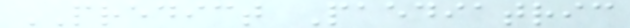PREDICT Paediatric
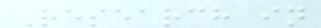Research in
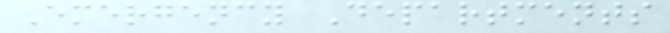Emergency Departments
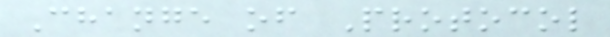Change of Protocol
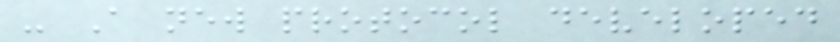- A new protocol developed
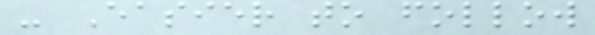- Easier to follow
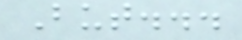But...
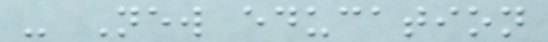- New education
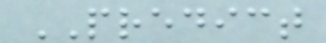PREDICT
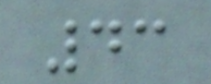43
